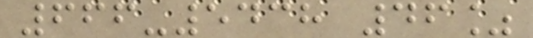666-5438 46%
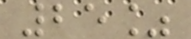25%
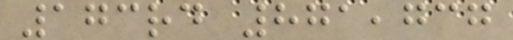173rd 871,737
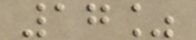17%
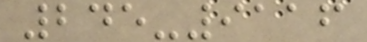245-9116
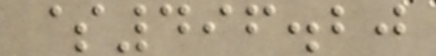$496.20
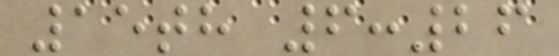15th 6:26
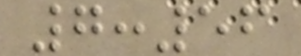7:56
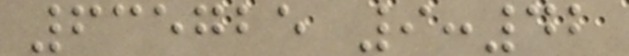635725 9:42
